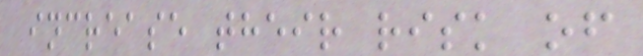increase their risk of
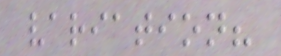variation?
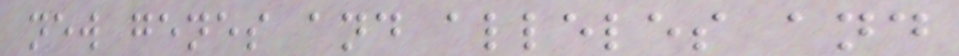new genes and alleles and
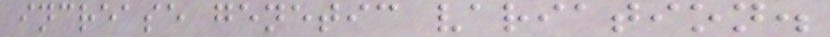increase genetic variation.
